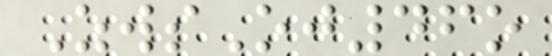ZwsOj46o
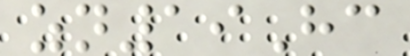zn19Hc
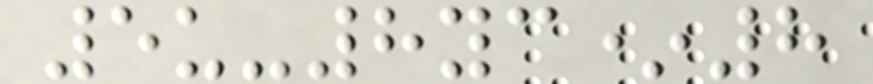5u-8yc*8
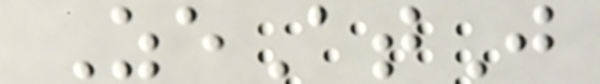ZeAtJ
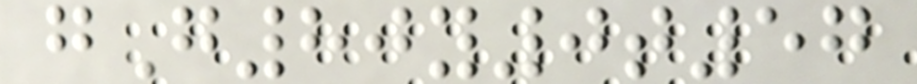gG80y0t57
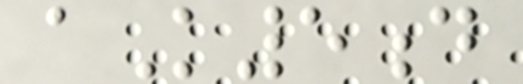aK5d
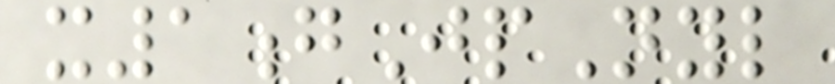x1gJpNyl
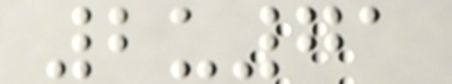2u71
